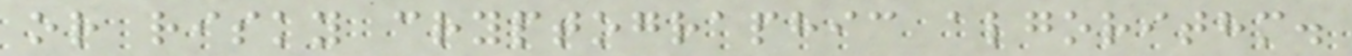or risky cryptographic algorithm.
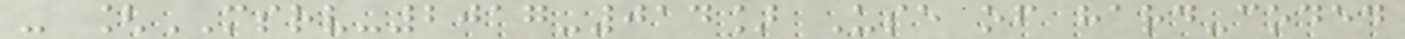- [MSRV-2017-014] Use of hard-coded
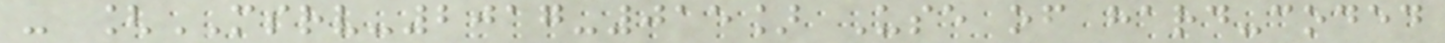- [MSRV-2017-015] Use of hard-coded
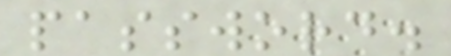password.
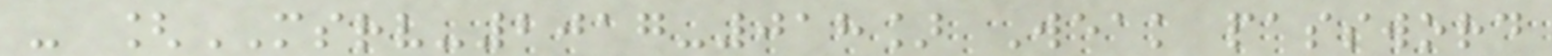- [MSRV-2017-018] Weak password
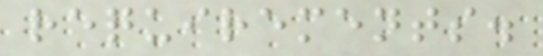requirements.
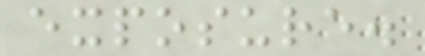exposure.
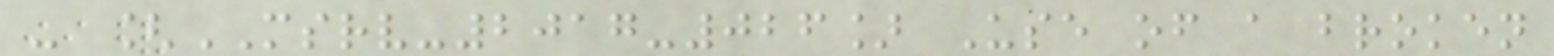- [MSRV-2017-026] Use of a broken
